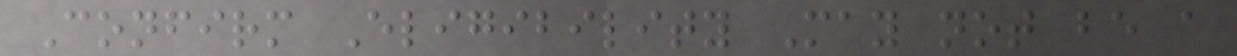Confirm Eligibility May not be a
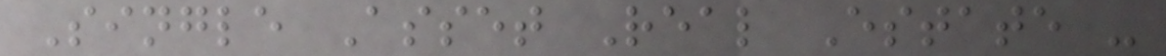Single Asset Real Estate -
